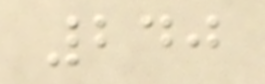240
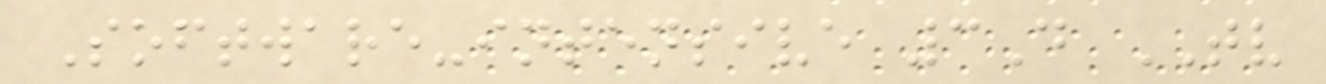Software-intensive 3D TV
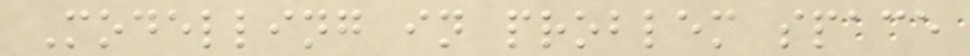Modelling in problem space
